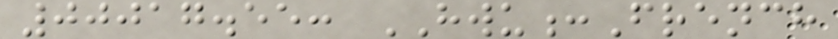00017.55: HWU:French
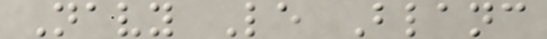Navy Le Blanc
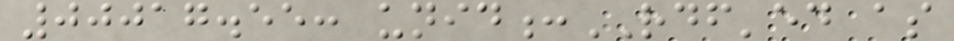00017.55: unid:RDF'ed as
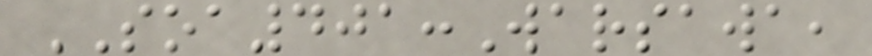SOA401:Warsawa,
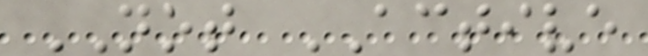NOT ACTIVE
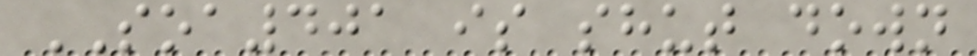SOA401 is shut down
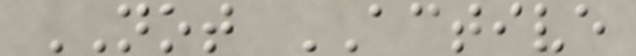NOT ACTIVE
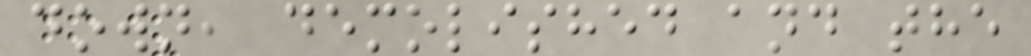down, demolished and the
